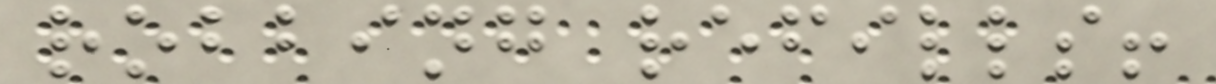robbing refills!
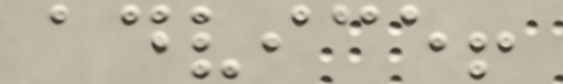advice!
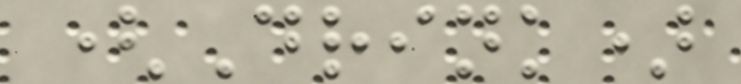(Drink)
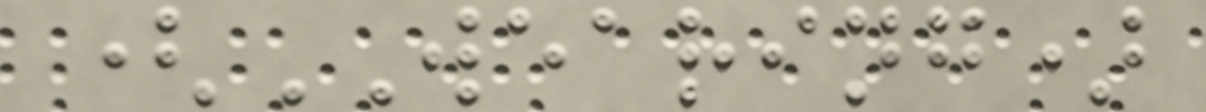(WEARING)
